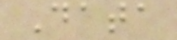Data
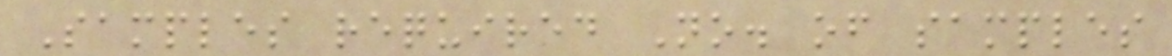Samples required No. of samples
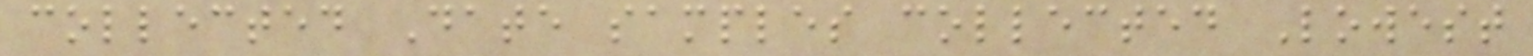collected Date samples collected Lowest
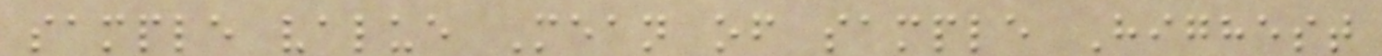sample value Mean of sample Highest
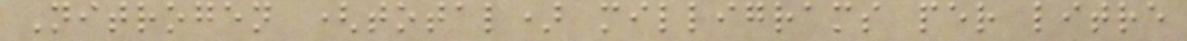Nitrogen (total) milligrams per litre
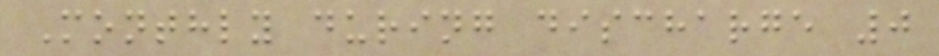Monthly during discharge 0
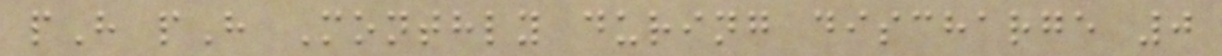pH pH Monthly during discharge 0
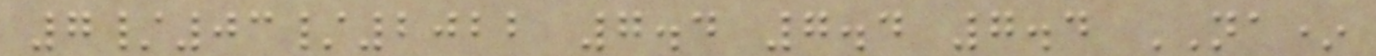7/03/2022 7.4 7.4 7.4 NA*
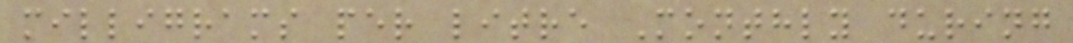milligrams per litre Monthly during
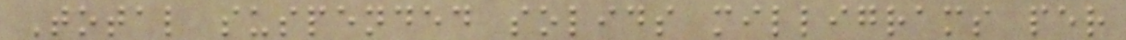Total suspended solids milligrams per
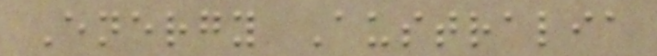Energy Australia
